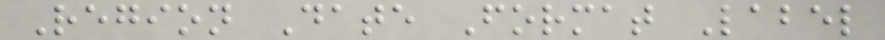Region Date Format Label
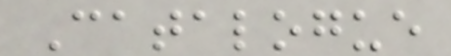Catalogue
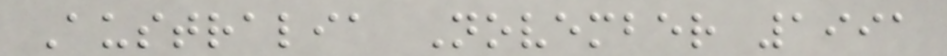Australia November 1991
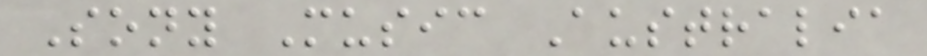Sony Music Australia
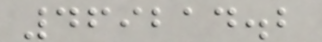469214.2
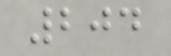204
